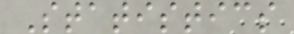Statistics
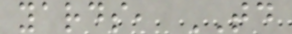yards, TD
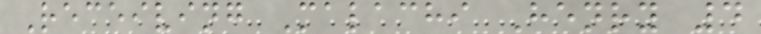Receiving Malachi Henry 4
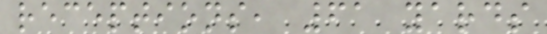receptions, 61 yards
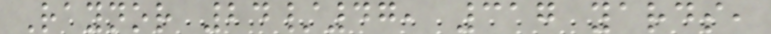Raynor 24/47, 317 yards,
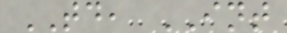TD, INT
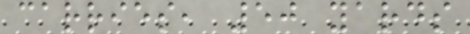carries, 50 yards
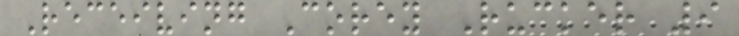Receiving Corey Rucker 9
